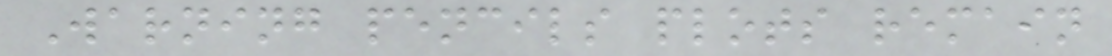Warning pencils plots remain
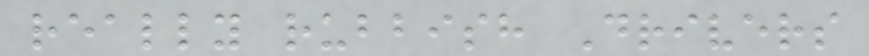really rubbish Drivers
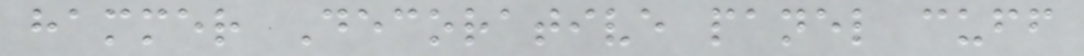hammer Decorative panel cuff
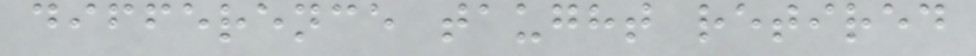difference taught retired
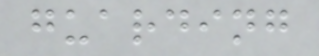guarding
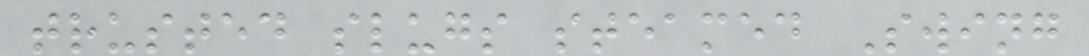trusted slugs steamed Swing
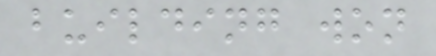building won
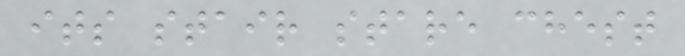its stair stare chest
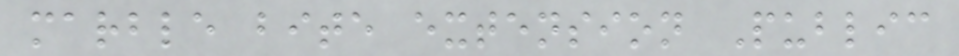marble bite extension Public
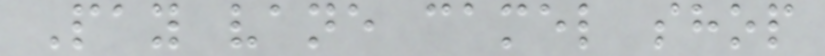Pay vane camel shop
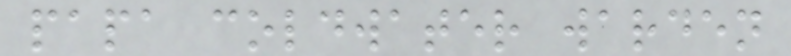papa coldwater warden
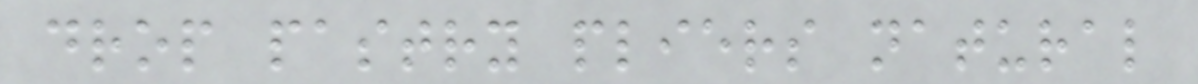drop pastry pliers natural
